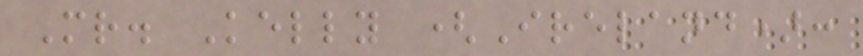Mr. Kelly (Ireland):
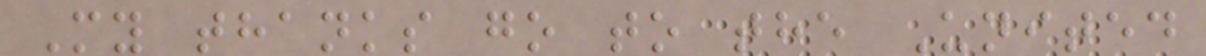My thanks go to the United
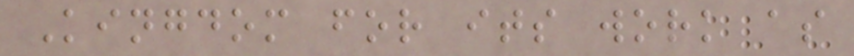Kingdom for its work as
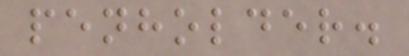penholder.
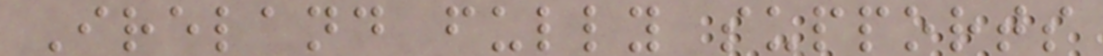Ireland fully supports
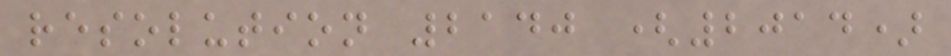resolution 2140 (2014)
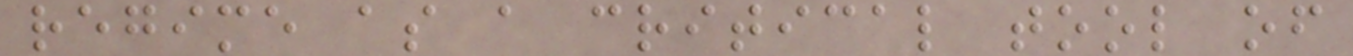regime as a critical tool of
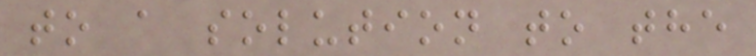to a solution to the
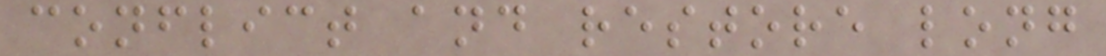conflict and restore long
